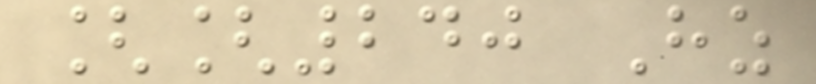[[240 Hz
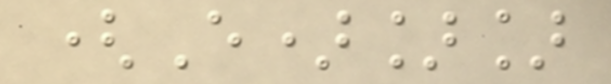(E)]]
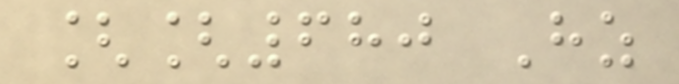[[680 Hz
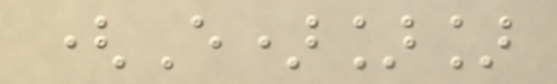(E)]]
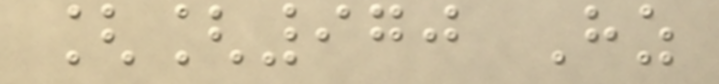[[970 Hz
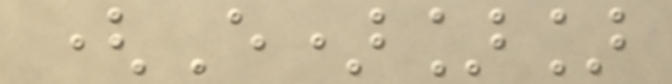(E)]]
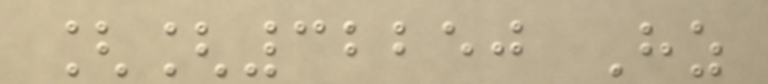[[32250 Hz
